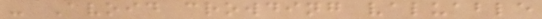- Avoid crowding valuable
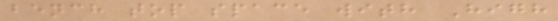bench top space with High
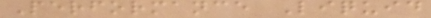Performance Liquid
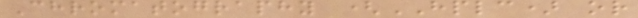Chromatography (HPLC) or
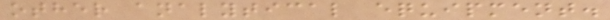other analytical equipment.
